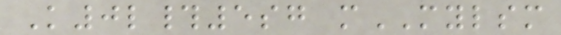K0l#5sg mMYLSM
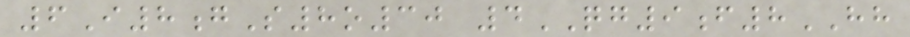6I8gS8o30 4QG9f8HH
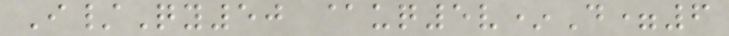I/Qy50 @uq5v*D=6
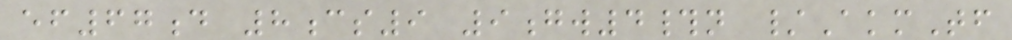ef67d 8cs9 9gw4#n /AkmTf
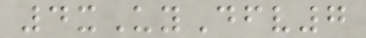4xUyDfv7
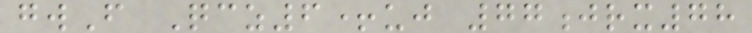gwF Qcz6+uj 77jrx78
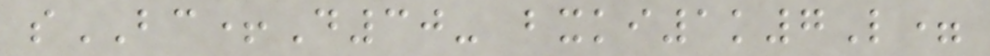sBC+D30- bxki1k7L=
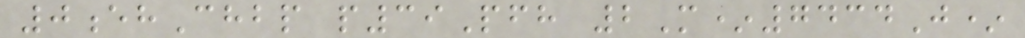0ehChbp p39Pfh 2M*7434J*
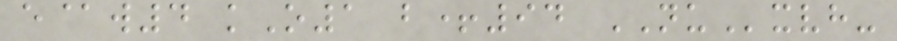e@w4 kO1 b+94 NUxvh-
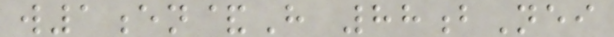w1en&H 88bNei
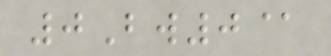0Bw0@
